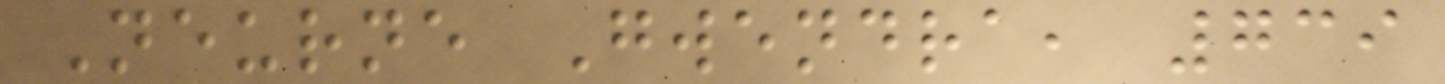Neurne Gwendra, 739
